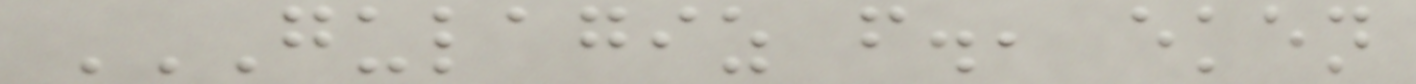GULAGIZ F., EKEN
